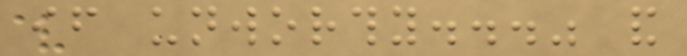if unworthy..." and
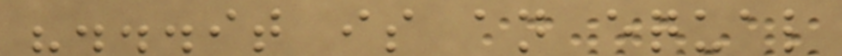"...it is an equal
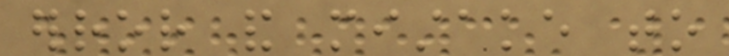error and mistake to
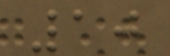10
